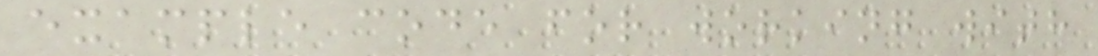example code for working with
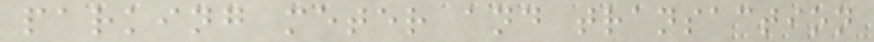parking meter and transaction
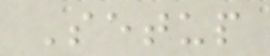Setup
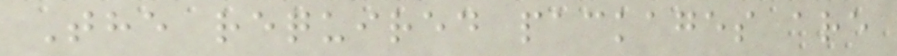The required packages are
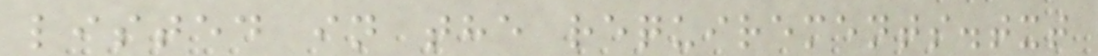listed in the requirements.txt
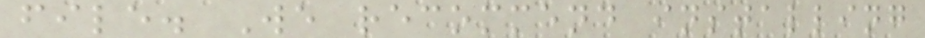file. We recommend installing
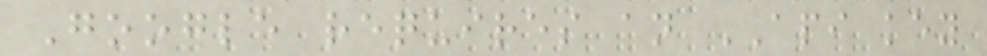Google requires an API key
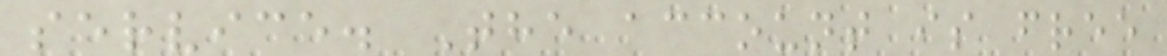service. The account is free
